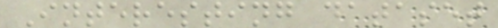Interesting dataset
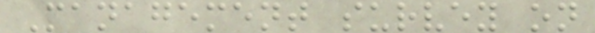Management survey on
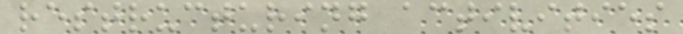restructuring activities
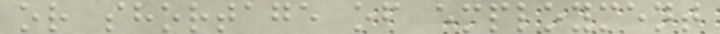or shortage of employment
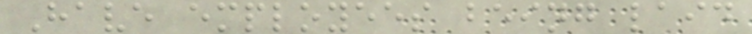Have employees being laid
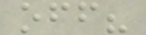off?
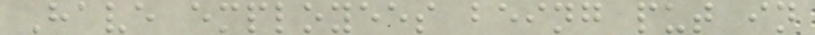Have employees being put in
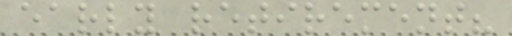early retirement?
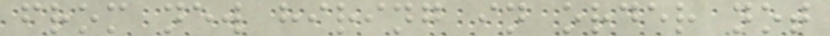from new hiring in order not
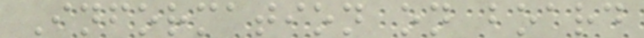Information on board
